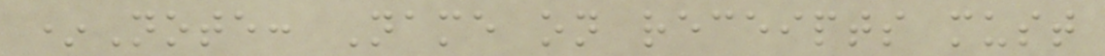*Note: Name on receipts must
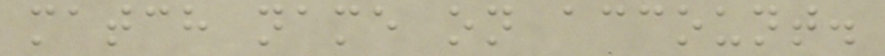match name on account.
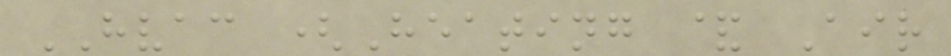HVAC (Heating & Air
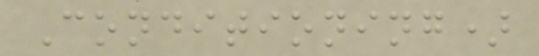Conditioning)
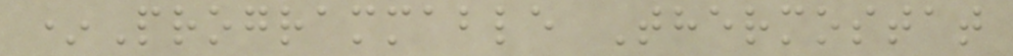*Programmable Thermostat
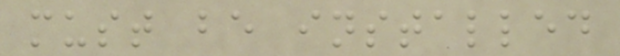must be installed
